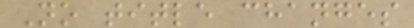No title changes
